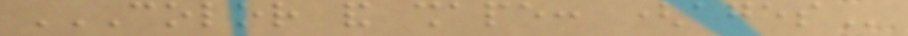COLOR AND SHAPE: (AGES
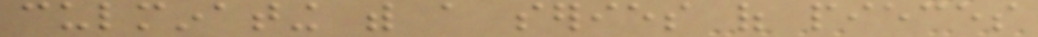culminating with a series of pieces
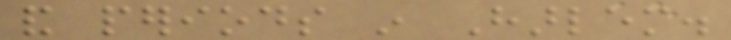and periods in Harlem.
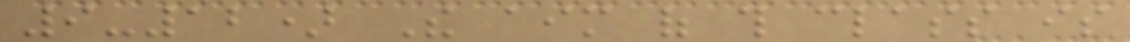9-12) The aim of this class is
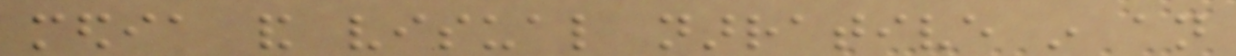media and visual narrative in an
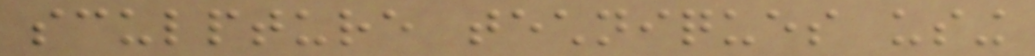sculpture techniques using
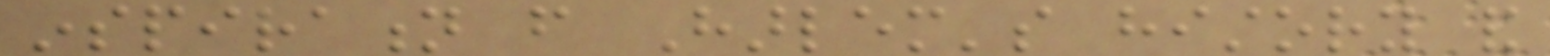inspiration from Harlem's history and
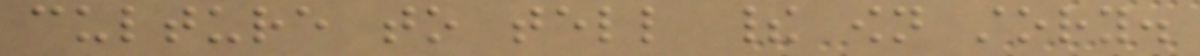culture to tell their own story.
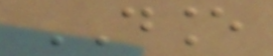DANCE
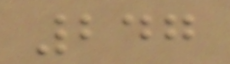247
